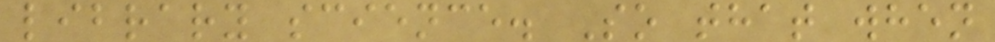library science. So that when
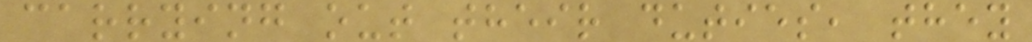carrying out their duties, they
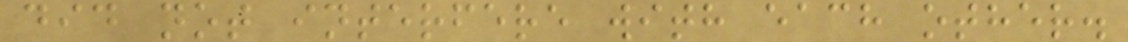did not interfere with each other.
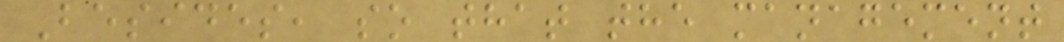Besides, so that the management
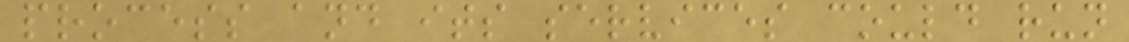process and its services could run
